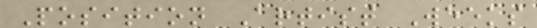Position Artist Weeks
